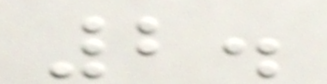2.
